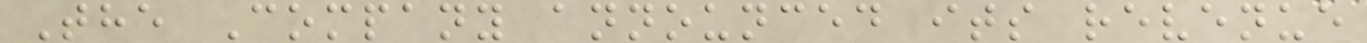The Company announced its revenue
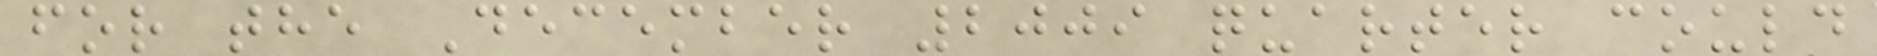for the December 2009 quarter could
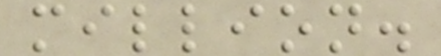million.
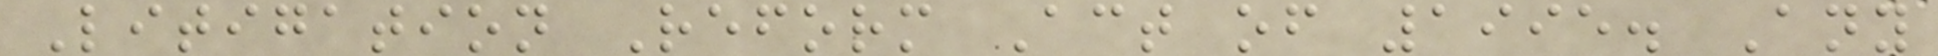Litigation Reform Act of 1995. Any
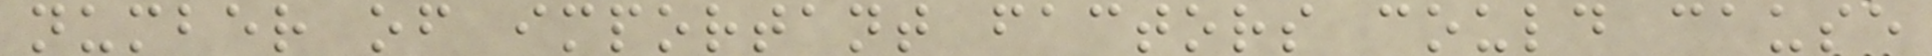number of important factors could cause
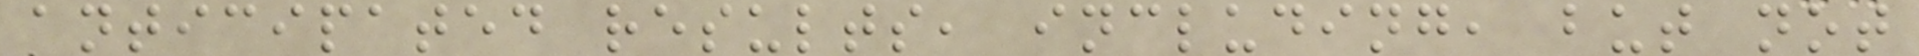anticipated results, including, but not
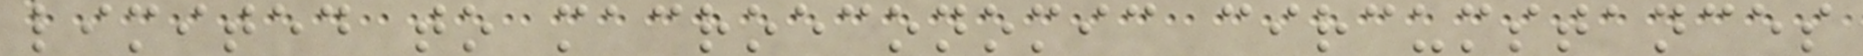limited to macroeconomic circumstances
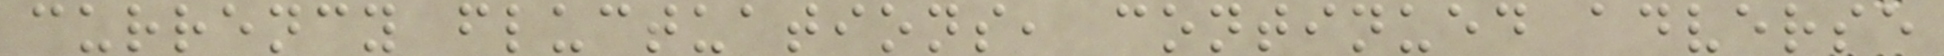currency fluctuations, continued adverse
